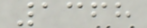1368
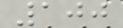100
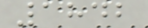1842
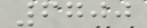6700
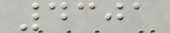4301
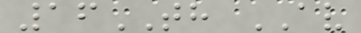16TH AV
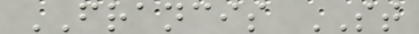FRANCIS ST
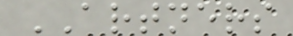ARTNERS
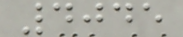4045
